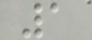1
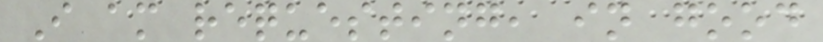I am requesting, in good
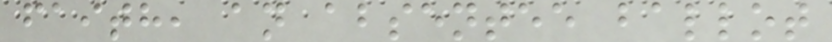faith, an absentee ballot
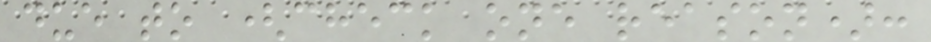due to (check one reason):
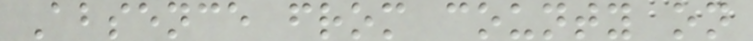Absence from county on
